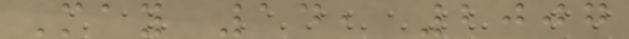May 14, 2007
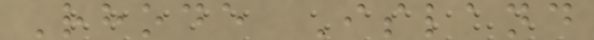Rhode Island
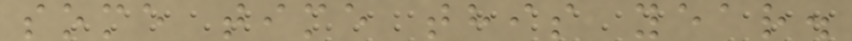some time this year.
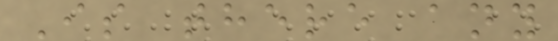Is there any
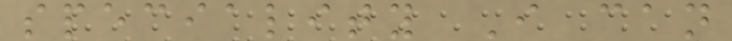speciality I can
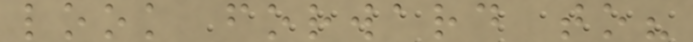look forward to?
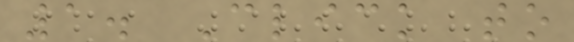1. Click to
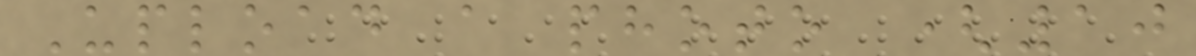Upload a photo (10
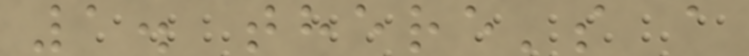1. there's a
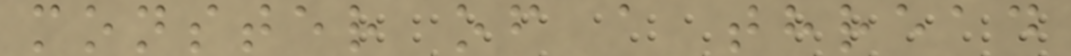monster of a thread
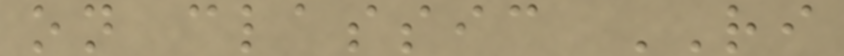on classic RI
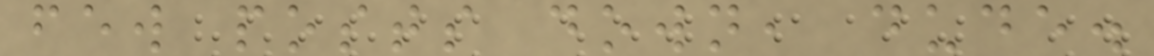few posts down, dude.
